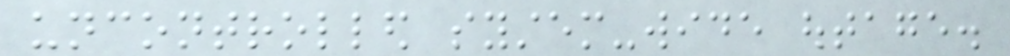uncontrolled system-wide outage.
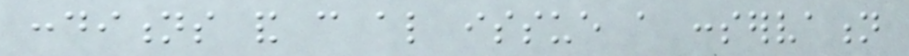conditions and can also issue a conservation
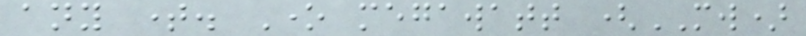any time. One megawatt (MW)
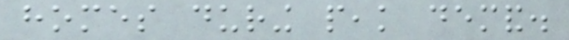homes during peak demand.
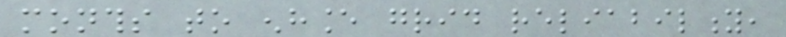months to enhance grid reliability,
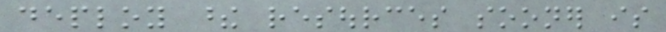deploy these resources sooner is
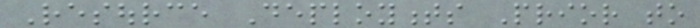Resource Deployments Prior to
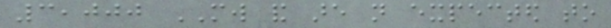3,000 MW and are not expected to
